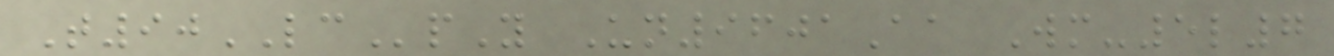T90LCpY Un9601Aa Wm-5l7
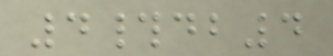4#db4
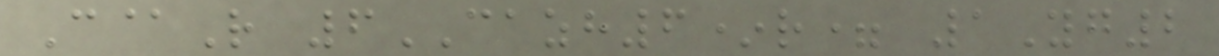C@R 6CAZH6*r= 1Yg2
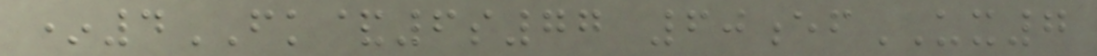*4FK&6s77 60efUX7
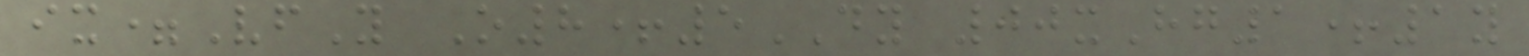ix=VfY O8+5DY 00xHg1+1y
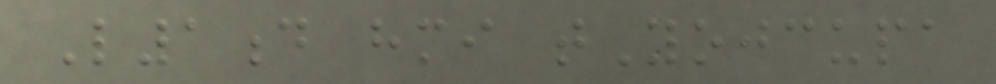L1d hmi tYojcupa
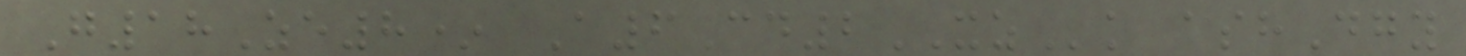G18Ze8* A6Cd2XZk ashDgy
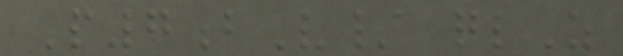P7bV/ qlZ
